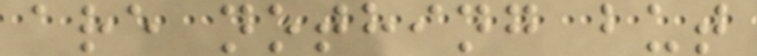are nothing but
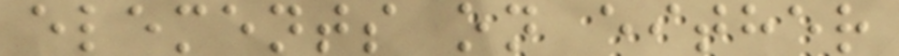elements on either
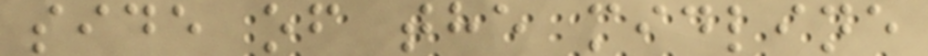side of the midline
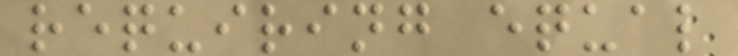requiring equal
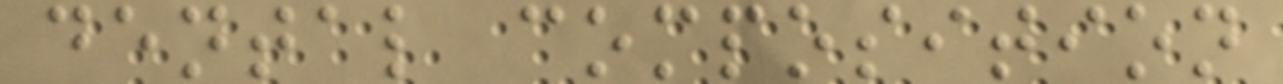dental composition
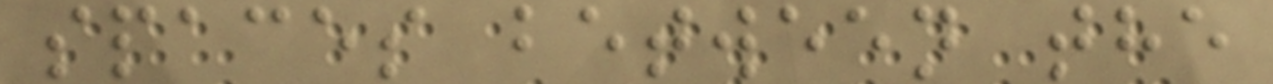spaces between the
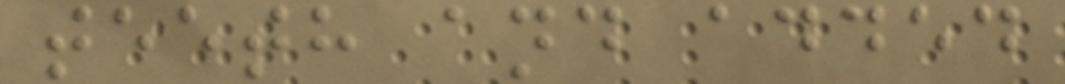teeth and added
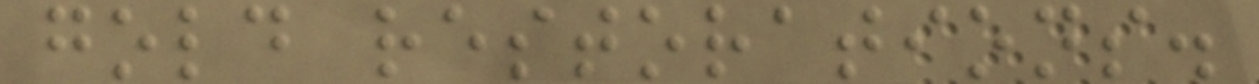gold restorations.
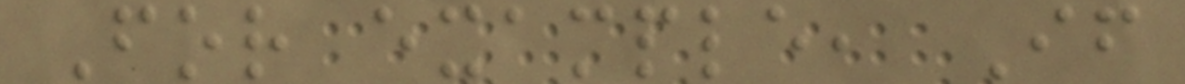For example, If
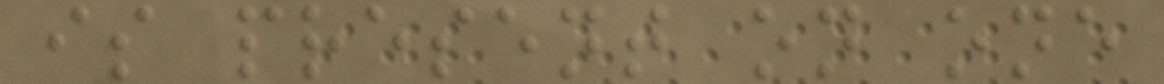is present on one
